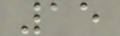15
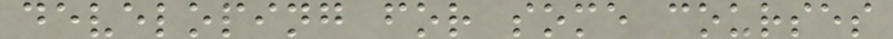developing for some courses
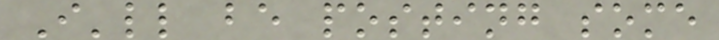I'll be posting some
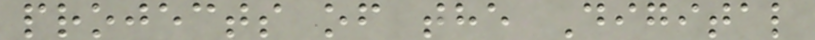projects of the Digital
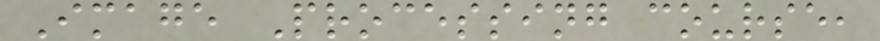Image Processing course,
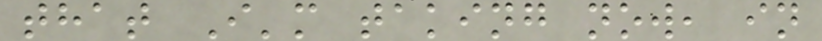that I'm taking now, in
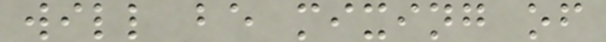will be mixing of
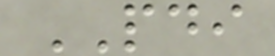PDI
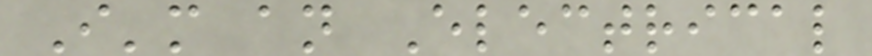I'm an Electrical
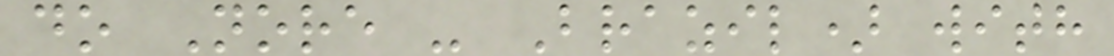do Nore - Brazil) with
